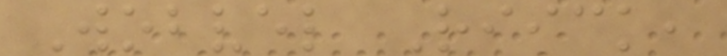Wobvel Riick,
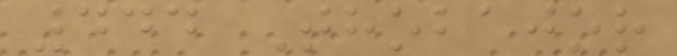444 Thobajor
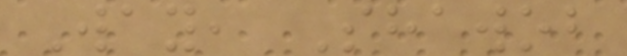Way, Shawob
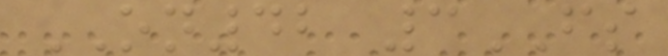ON42 3FS
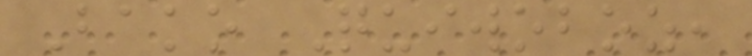Bako Quiwoboz,
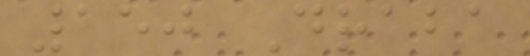150 Draba
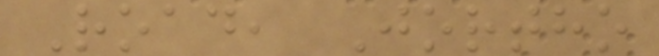Road, Jortho
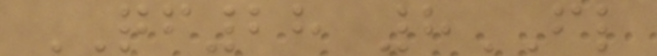QF28 8FL
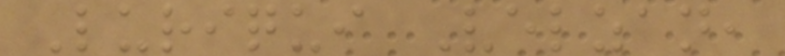Luriqui Velzan,
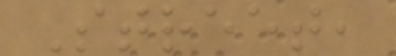Street,
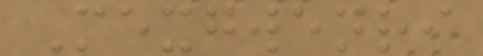Mexgwenri
